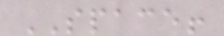SPACE!
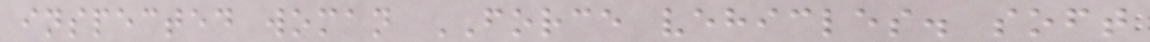inspected woman FORCE vehicles. soft
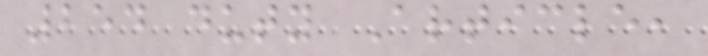254 duty Article,
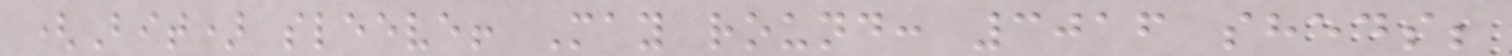(Bit) sleeve! May round: 3016 sheds;
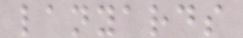lanyards
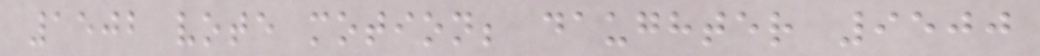1502 vote motion; daughter 9500
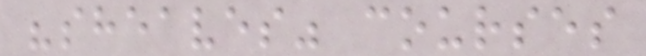"sheaves" courses
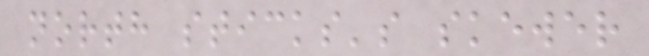north sticks's skewer
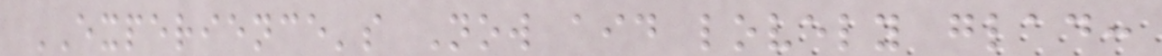EXPERIENCE's Now aid lovely glad:
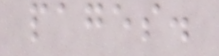pages.
